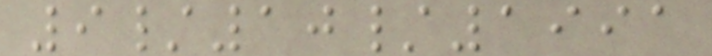9/10/1991
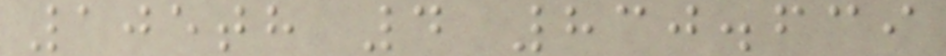105th 4 830.639
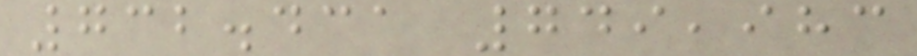732.431 749,983
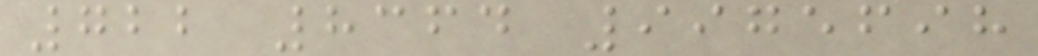722 8364 9975698
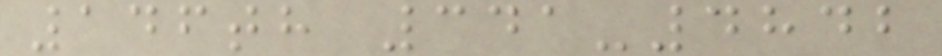146th 341-4842
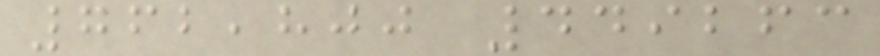762,800 449263
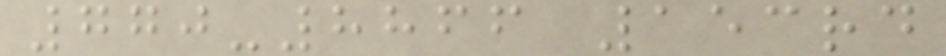770-8866 153rd
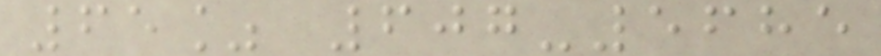65% 607-5685
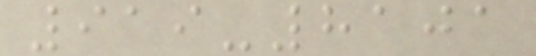919-8101
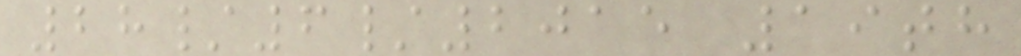28/6/2015 19th
